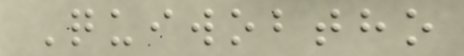Quiwobtho
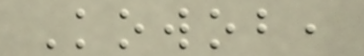Kowob,
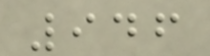946
